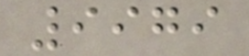9979
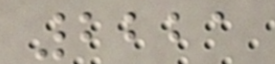2221
